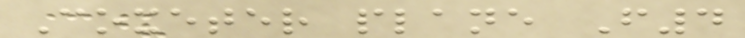Coxeter plane F4
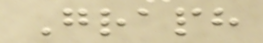Graph
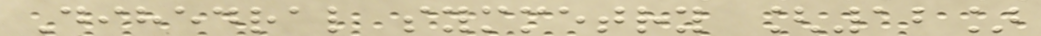Dihedral symmetry [12]
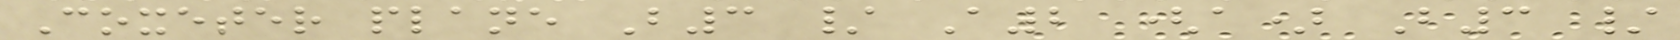Coxeter plane B3 / A2 (a) B3 /
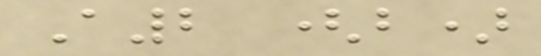A2 (b)
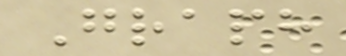Graph
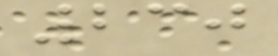230
